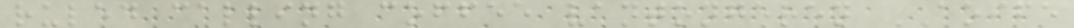ruled calling coffee vantongeren AOIFE
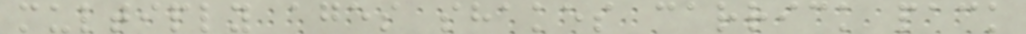multiply ages shakes carrick pack
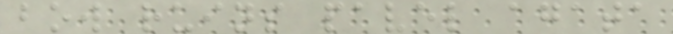bow ruins pavel agata
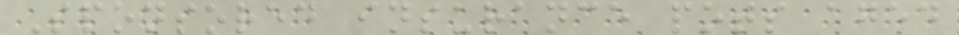Sponsored insurance pots aged
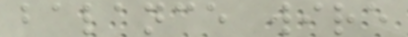balance wire
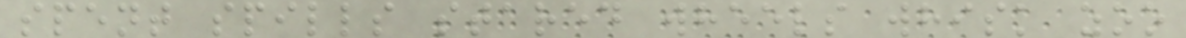spent spills stared wheels whisk zoo
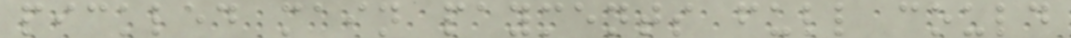pickled main payments full could
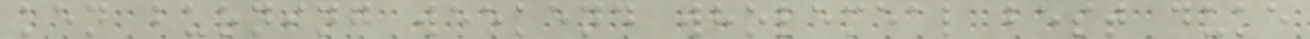ken burning weekend wholemeal best duke
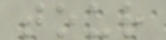tour
